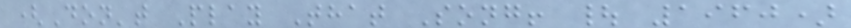(Don't Play That Song! | 1960)
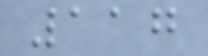117
